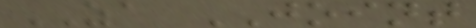ZA JOINT
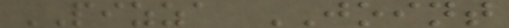PIZZA JOINT
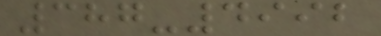387-4992
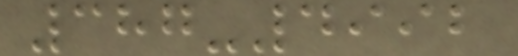387-4992
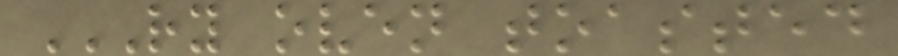RY OVEN TOASTED
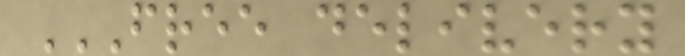FREE DELIVERY
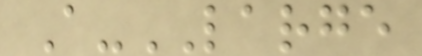A-LARGE
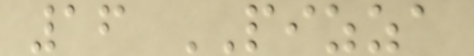16 PIZZA
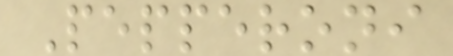Pepperoni
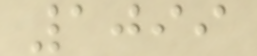1099
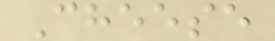Cheese
